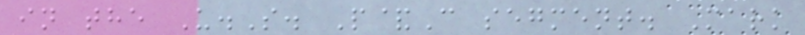in the U.S. P&C segment. Mark
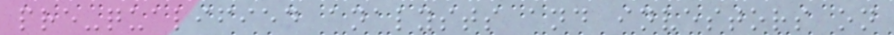pre-qualified analysts and investors on
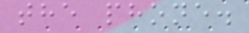the phone.
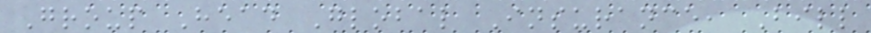Group Head Global Insurance, Bill
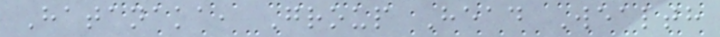Hatanaka, Group Head Wealth
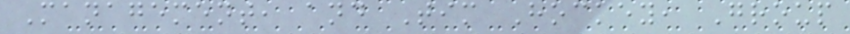Management, and Tim Hockey, Group
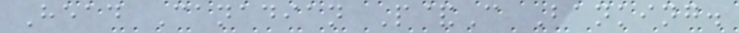Head Canadian P&C Banking.
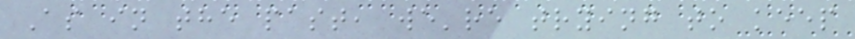As in the past, we're trying to keep
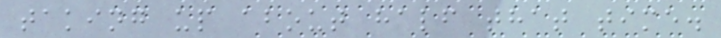taking up about half that time.
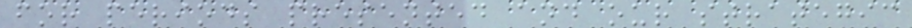for periods presented and our strategic
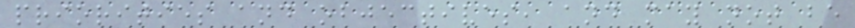priorities and objectives, and may not be
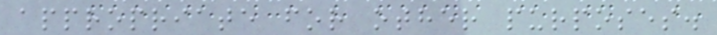appropriate for other purposes.
